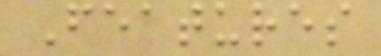Features
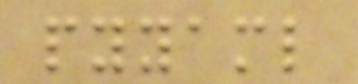pyyaml
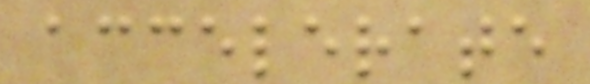accelerate
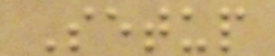Setup
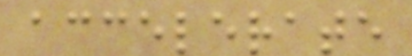accelerate
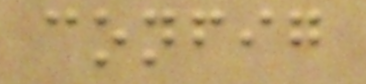config
